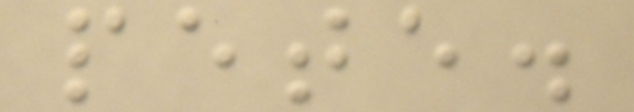pete.
